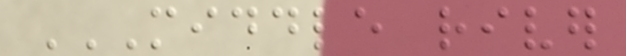MIDDLE RIVER
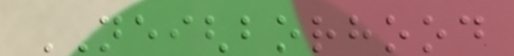NEIGHBORHOOD
